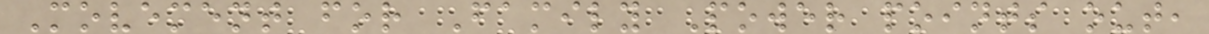Movement for Family Power points out,
